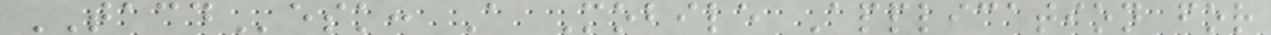TACDesk: A Mobile Application for
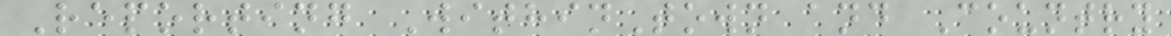Reporting WithinTown and Country
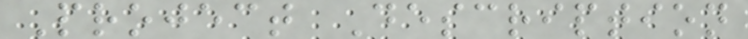Project Description
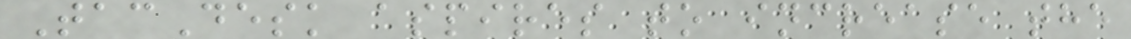TacDesk aspires to increase the
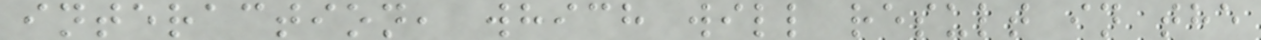interaction, which will result in the
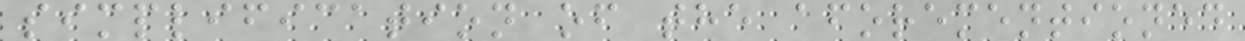simplification of the aforementioned
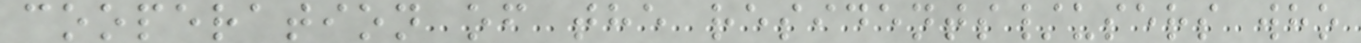cooperation of the residents/users who
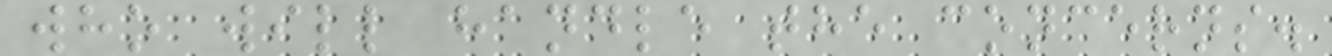who will handle the concerns.
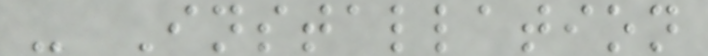- Installation
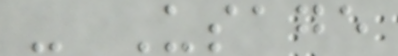- Usage
